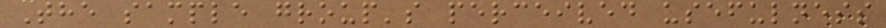The sample group's perceived usefulness
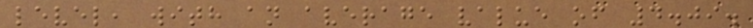level, with an average value of 4.09.
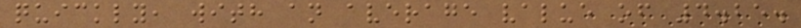quickly, with an average value of 4.25.
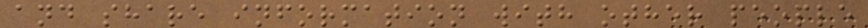and share information with other people
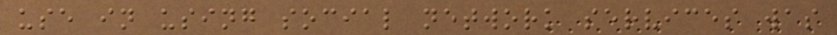use in using social network services was
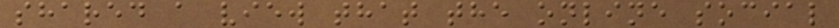shared a view that the online social
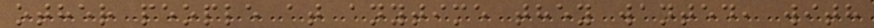other people at anytime they wanted, with
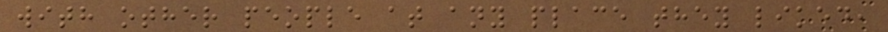with other people at any place they liked,
